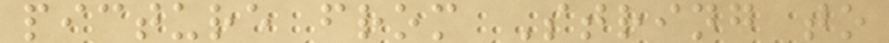picture from String to
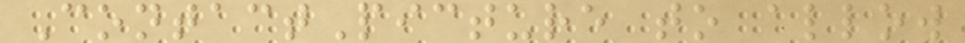ContactPicture to allow
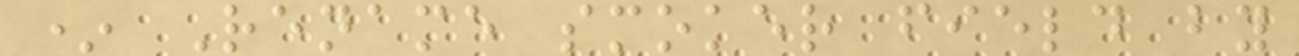* Rename smoker field by
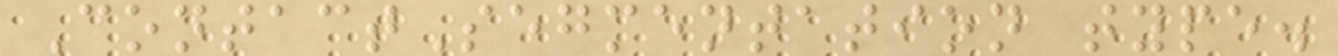ContactSegmentation type.
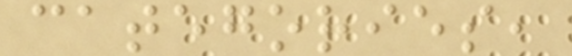categories,
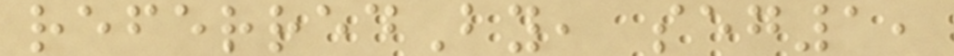referredBy, seg1,
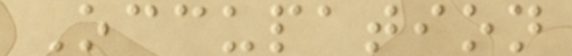Occupation
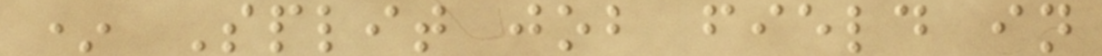* Split job field in
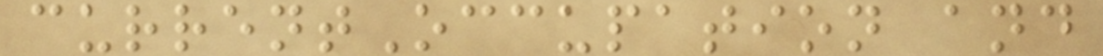currentOccupation and
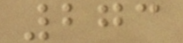273
